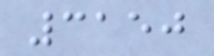3150
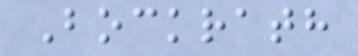Bockrath
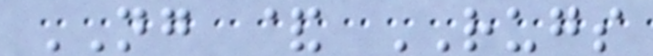NG & RUGS
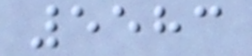5583
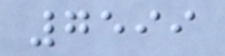7599
